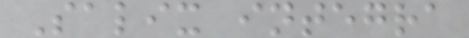Salix integra
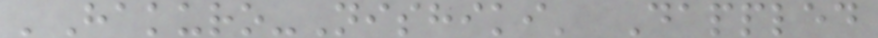'Hakuro-Nishiki' Dappled
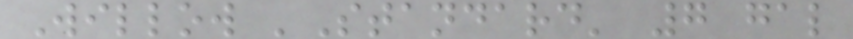Willow 'Standard' 7 gal
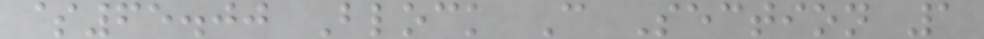$65.00 Block C Section 1
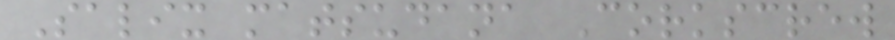Salix matsudana Corkscrew
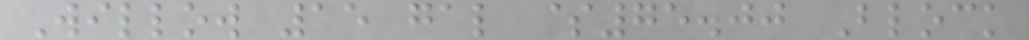Willow 15 gal $75.00 Block
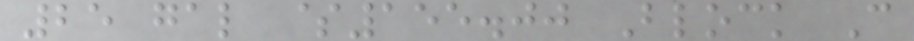25 gal $155.00 Block C
